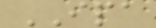IPA
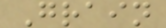Grain
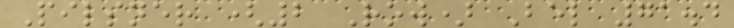Pilsner (2 Row) Bel 71.4
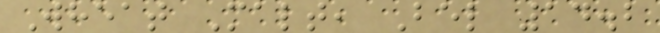Wheat Malt, Bel 14.2
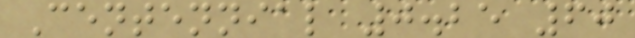Centennial 0.25 60
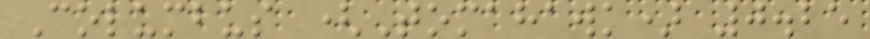Columbus (Tomahawk) 0.25
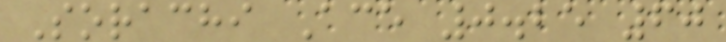Sorachi Ace 0.25 60
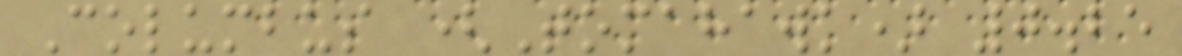Columbus (Tomahawk) 0.25
